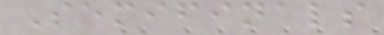Semifinals
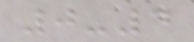0-4
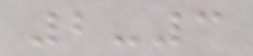2-3
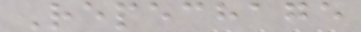Repechage
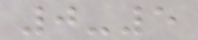0-5
